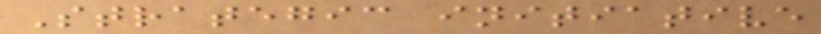Strategic initiative
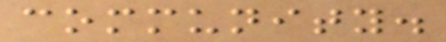community.
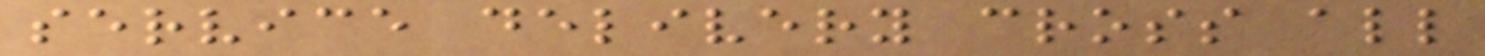service delivery cross all
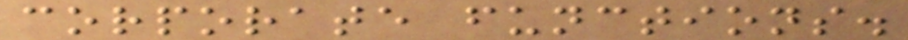corporate functions.
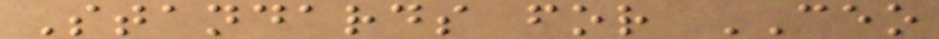Standards for CEO
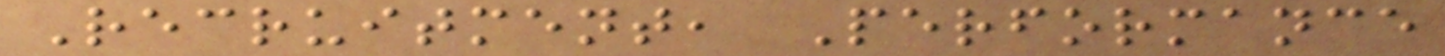Recruitment, Performance
